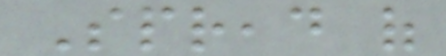Spread of
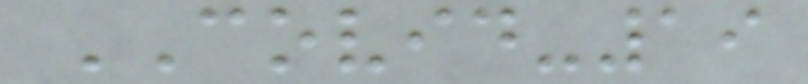COVID-19
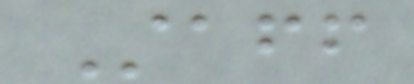Staff
